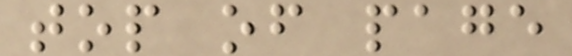top of page
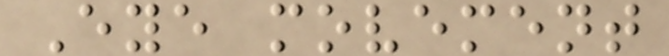Eye movement
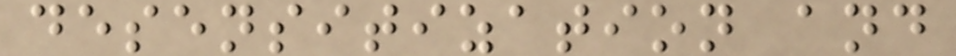desensitization and
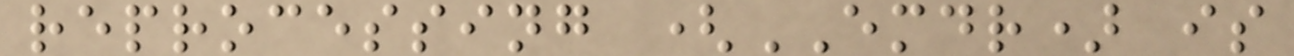reprocessing (EMDR) is
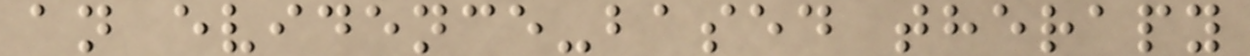an evidence-based therapy
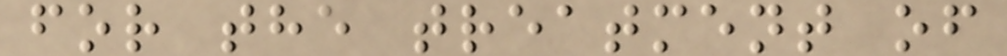for the treatment of
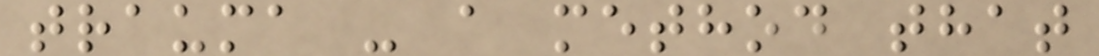trauma - a method that
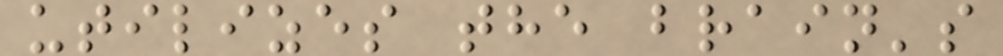utilizes the brain's
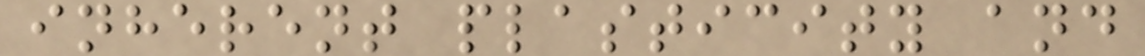inherent plasticity and
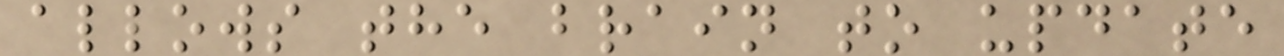allows the brain to update
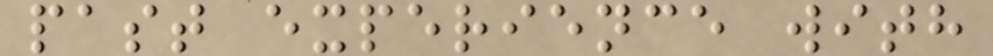past experience with
